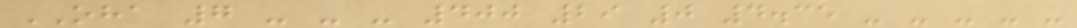OHA 7 - - - 400 29 0 4.35 - - - - -
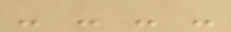- - - -
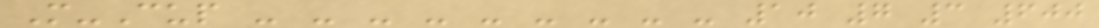M-Cup - - - - - - - - - 10 7 3 600
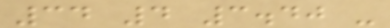34 4 3.40 -
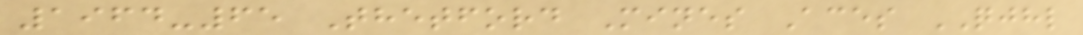1964-65 Thetford Mines Aces QJHL
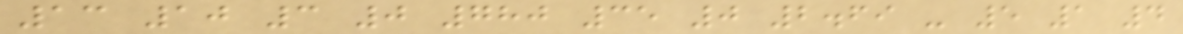13 10 3 0 780 35 0 2.69 - 5 1 4
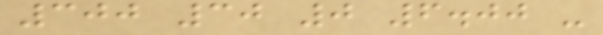300 30 0 6.00 -
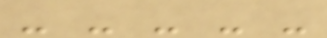- - - - -
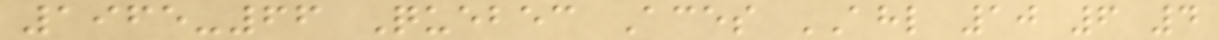1965-66 Quebec Aces AHL 10 6 4
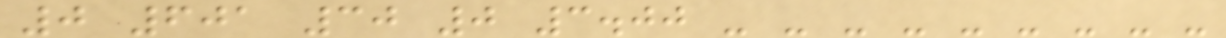0 601 30 0 3.00 - - - - - - - - -
